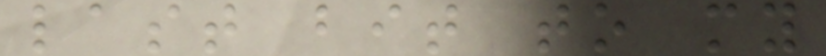last bit to my
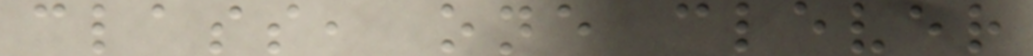class, one clever
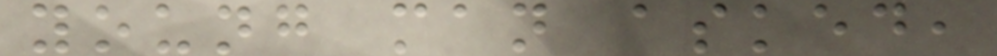young man asked,
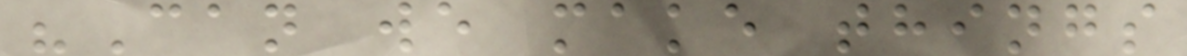"Can we make things
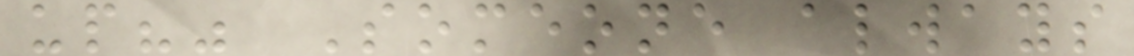up?" Someone always
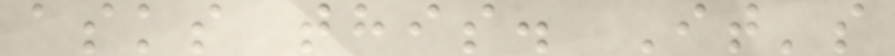asks this. It's
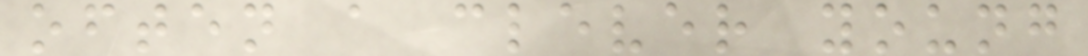often a clever young
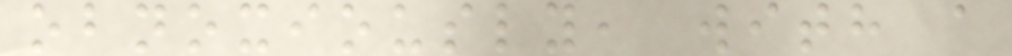obnoxiously, with a
